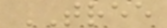TREE
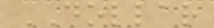DOLLAR
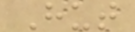Hut
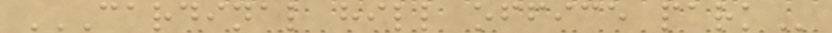CARDINAL HILL OFFICE PARK
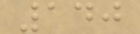140
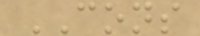CONS
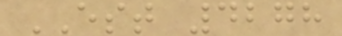EST 4278
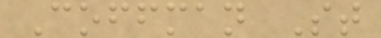Coffman St
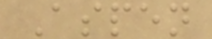Aspen
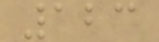123
